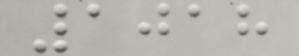1018
